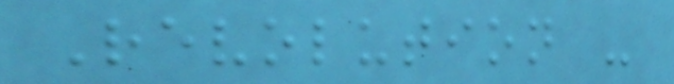Revolution -
